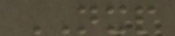NXP
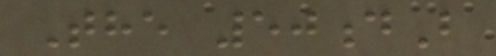The 50dB
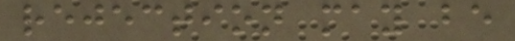rejection may be
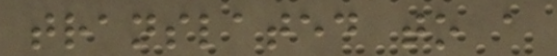translated to a
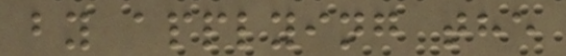by applying the
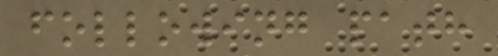following path
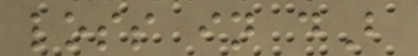loss in dB
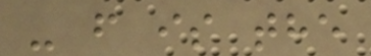- f is the
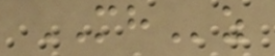MHz
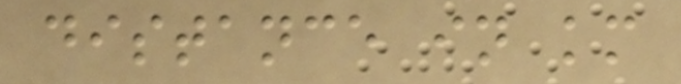distance in km
